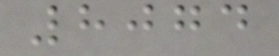8074
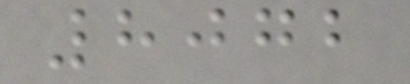8072
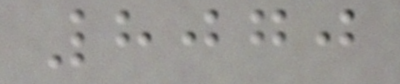8070
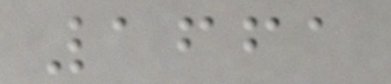1661
